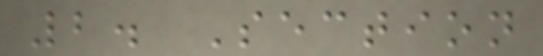2. Section
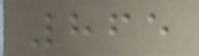865
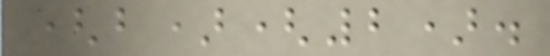(b)(2).
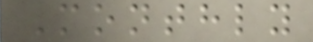Monthly
